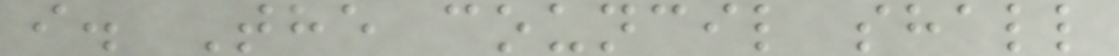i. The council shall
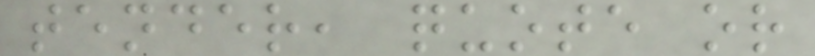tender, quote or
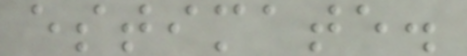estimate.
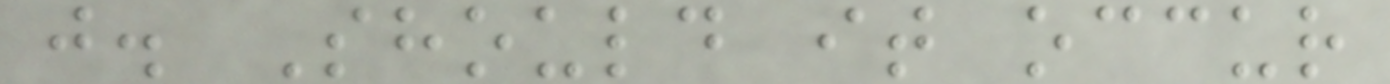j. Should it occur
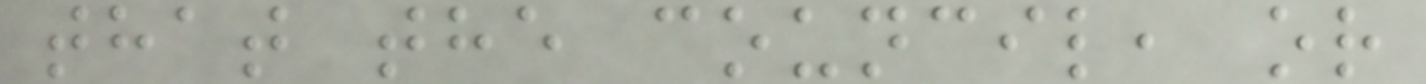that the council, or
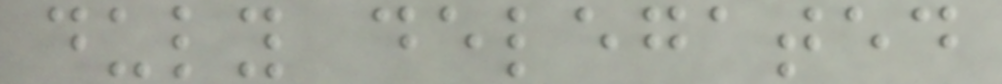duly delegated
